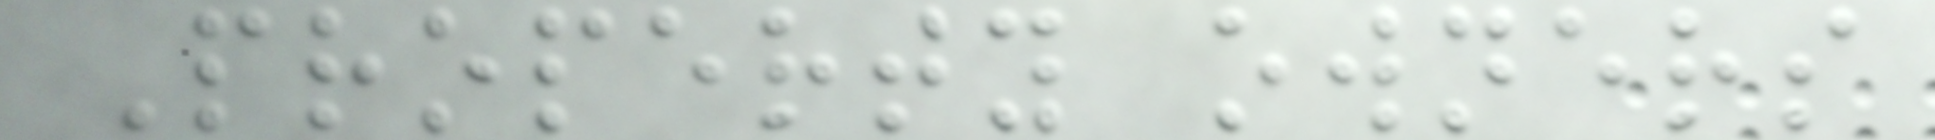Property owners
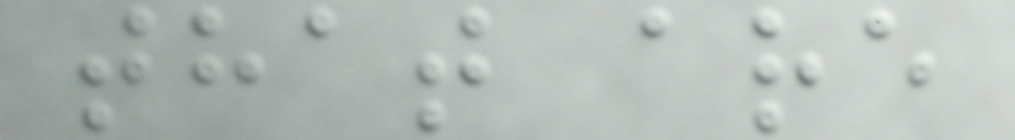that are
